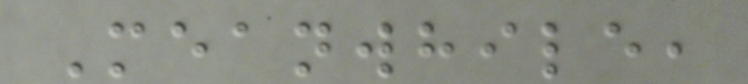Meanwhile,
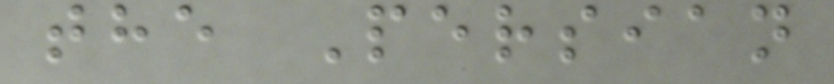the Persian
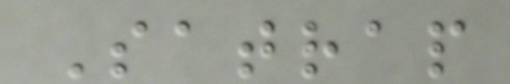Satrap
